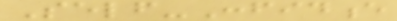Self-Confidence
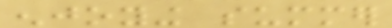enjoying summer
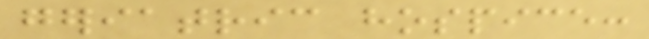geriatric hospice:
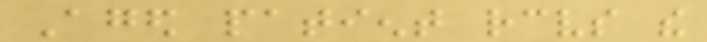Aged patient receives the
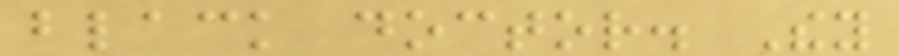black doctor. They
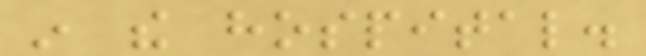in the hospital.
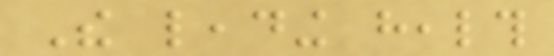The leading health
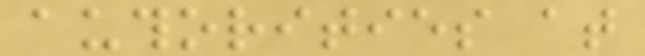authorities at
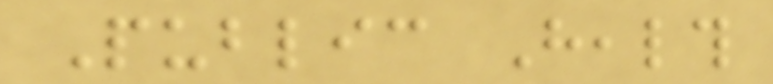Public Health
